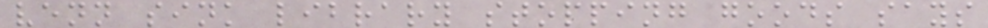venn sink library stopping goods says
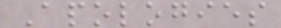Apologies
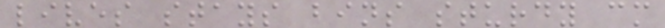lives stays bins sturdy cm
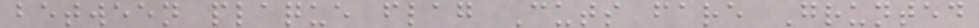between plaque flag Cuts fare Grunted
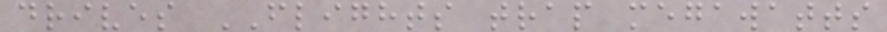drives FLIGHTS trap megawatts
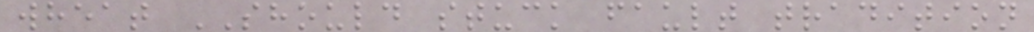wheat SHOULD stuck fault tradition
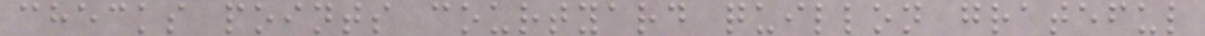checks points courtyard quillon grateful
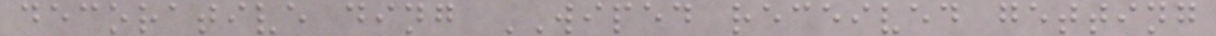decorative ding WIPED received getting
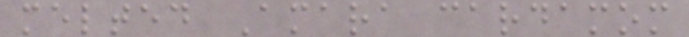melted Amara cardamom
